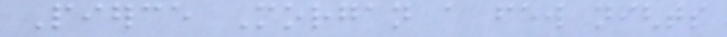Pierce Morgan a few nights
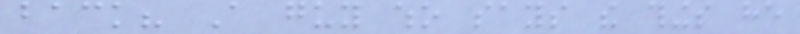back? A guy who says the things he
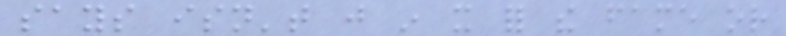says isn't just in it for the fame or
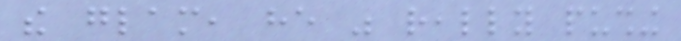the glam, he was really pushing
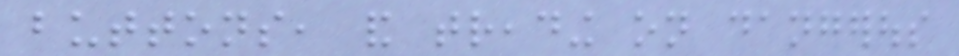buttons, and treading on dangerous
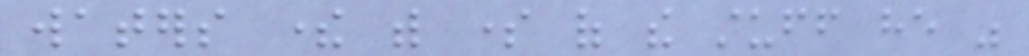waters there with some of the stuff he was
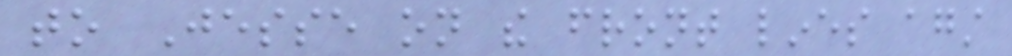to Jesse on the front lines against
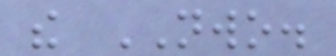the NWO.
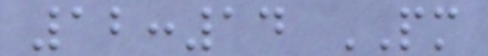12:14 PM
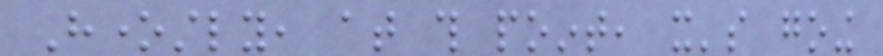Honestly, at this point, it's going
